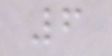6
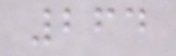264
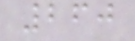260
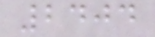2404
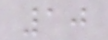10
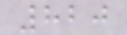820
